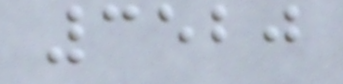3520
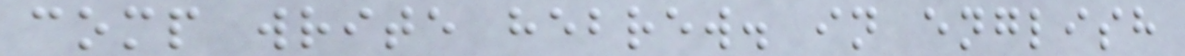comp write hebrew. in english
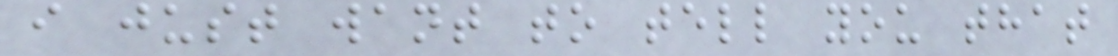i just want to tell you that
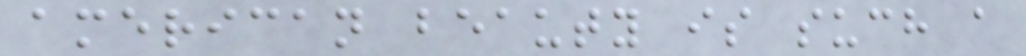american beauty is such a
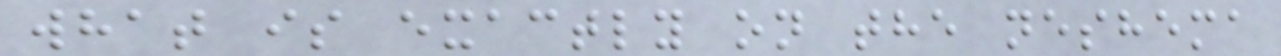what is exactly on the neshema
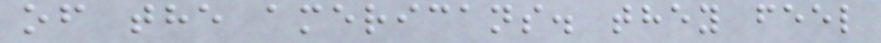of the americans. they feel
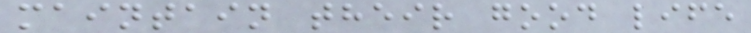maintain their good life
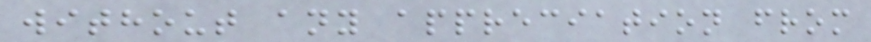without any appreciation from
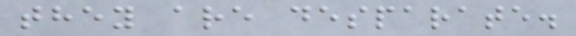they are desparate.
